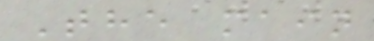The main
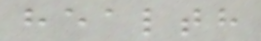health
